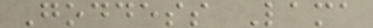Goddess Lama
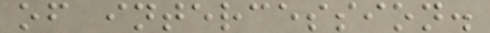of intercession.
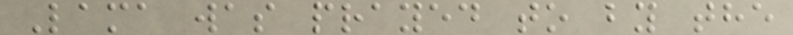Lama was prayed to by the
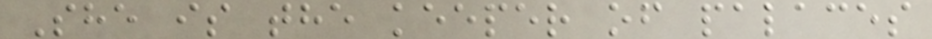She is the keeper of palaces
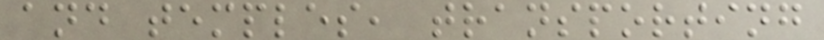and temples, transporting
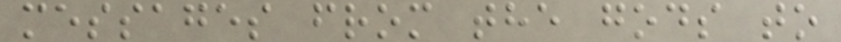messages from the gods to
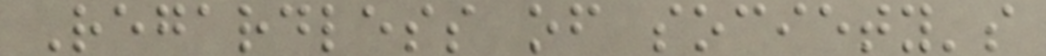Regardless of society's
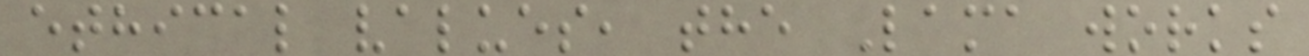ethical values, the Lama works
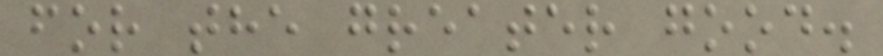for the greater good.
